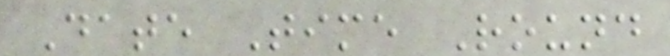Date Time Round
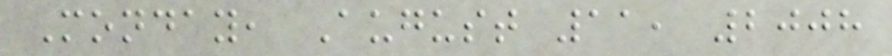Monday, August 11, 2008
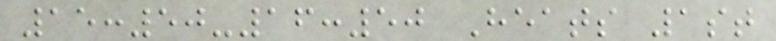15:50-16:50 Heats 1st
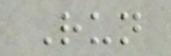Run
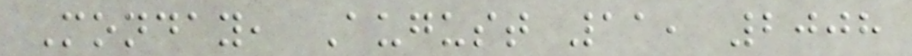Monday, August 11, 2008
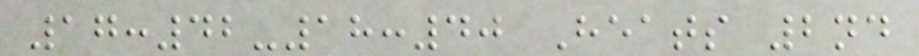17:42-18:40 Heats 2nd
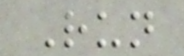Run
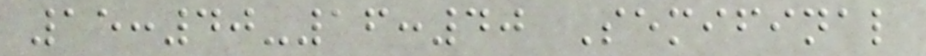15:40-16:40 Semifinal
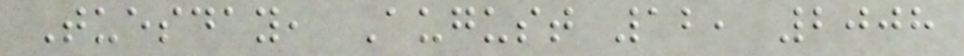Tuesday, August 12, 2008
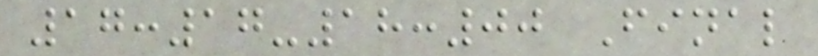17:17-18:00 Final
